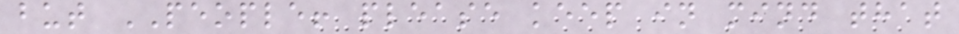but PEOPLE! please keep in mind that
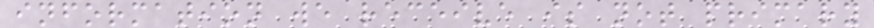information we receive is not primary
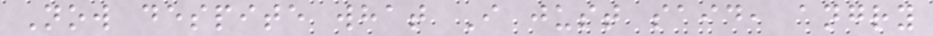Now despite what I just said, angry
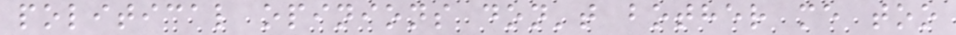political opinions don't bother me too
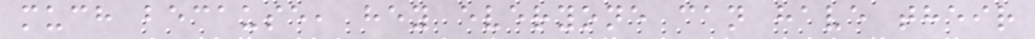much because, hey everyone can have their
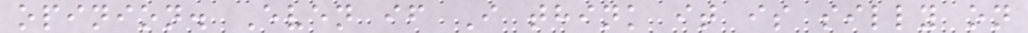opinion. Even if I think it is silly on
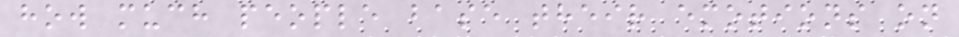how much people base their emotions on
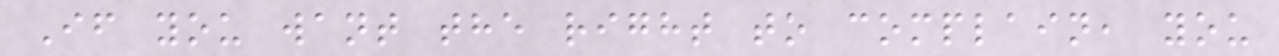If you want the right to complain, you
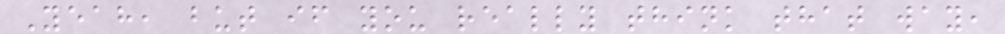Yeah, but if you really think that way,
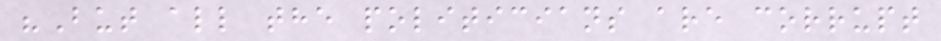"But all the politicians are corrupt
